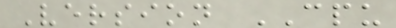Version CPU
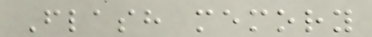Flash memory
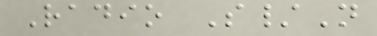Radio S/N
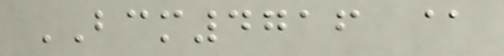BCM4716 @
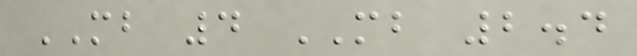MB 4 MB 2.4
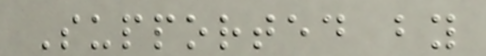Supported by
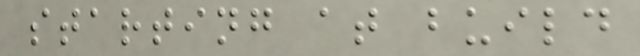starting at build
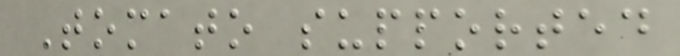Tomato supported
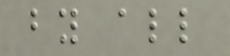by all
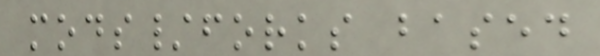mods/forks based
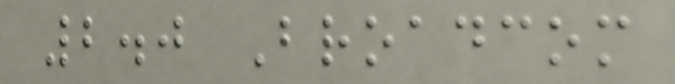2.0 Broadcom
